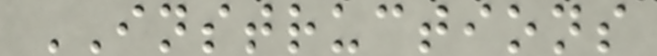INSTRUCTIONS
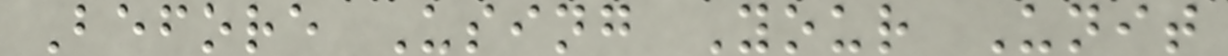Before Using Your Unit
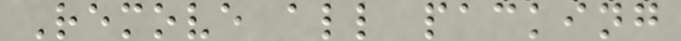Remove all packing
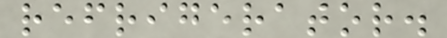refrigerator.
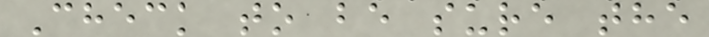Check to be sure the
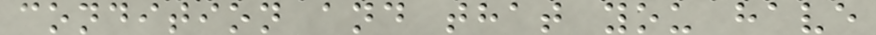condition and that you have
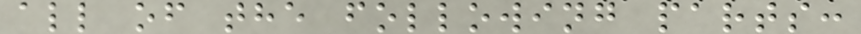all of the following parts:
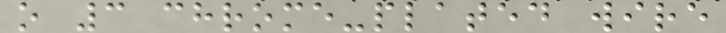o 3 chrome-plated wire
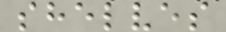shelves
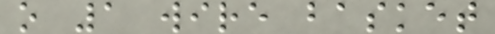o 1 wire basket
